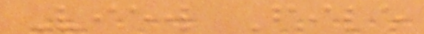View File
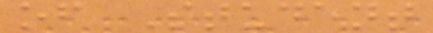of Student
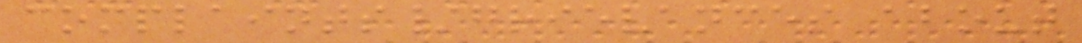complaints/grievances about
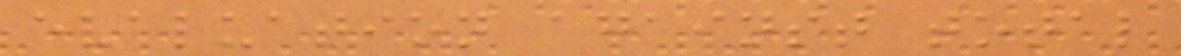evaluation against total
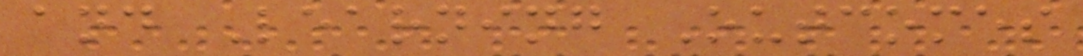and Learning Outcomes
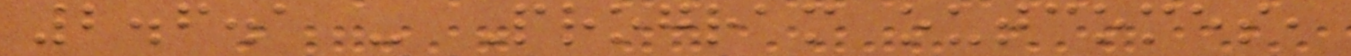2.6.1 - Program outcomes,
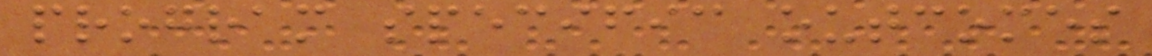program specific outcomes
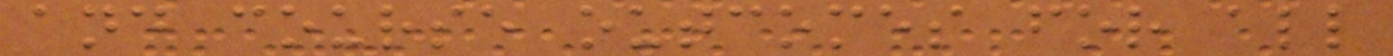and course outcomes for all
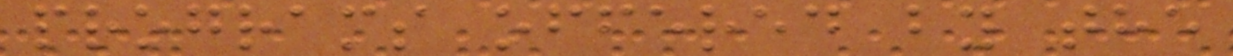programs offered by the
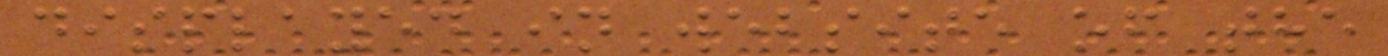displayed in website of the
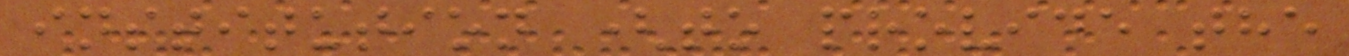institution (to provide the
